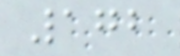172
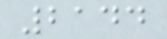2144
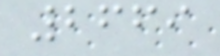2669
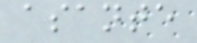asante
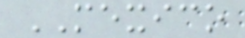MEXICO
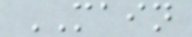MAIN
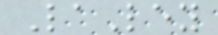LaLey
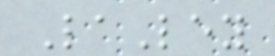LaLey
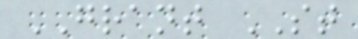GRANT ST
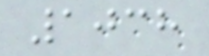1038
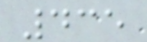435
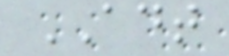ADT
